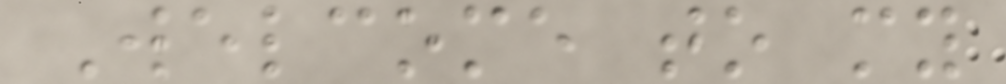Welcome to my
